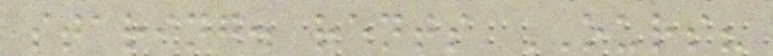staring. rents OURS?
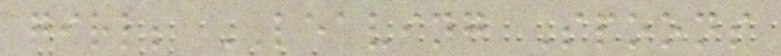girl; LEAVING Spoons
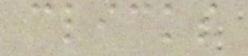clicks
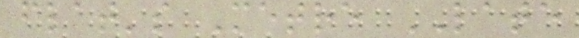flat's Metre LATE
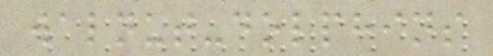walnut-dolphins
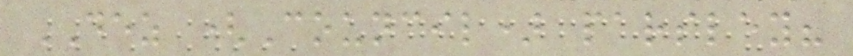DEZ (Council) parsley?
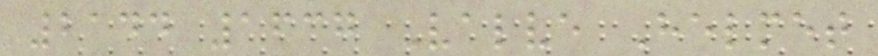2144 1637 Valve Helmet
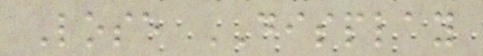Lose DISPLAY
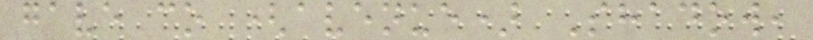gave co (avenue) Shadow,
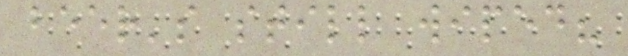beer's still wiped?
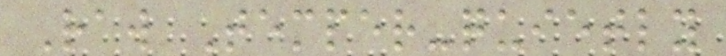Raw Temper-quietly
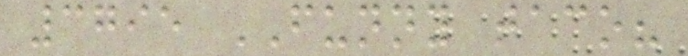3795 FUNNY taco?
